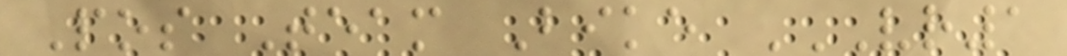Pos Team Bike VR1
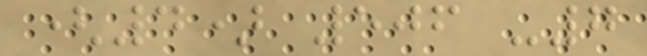(4) 506 -7
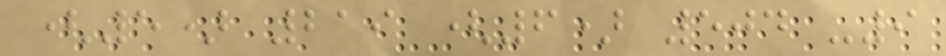(5) 219 (6) 504 -9
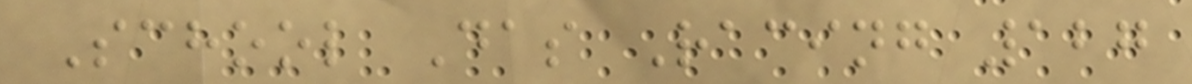School Das Racing 127
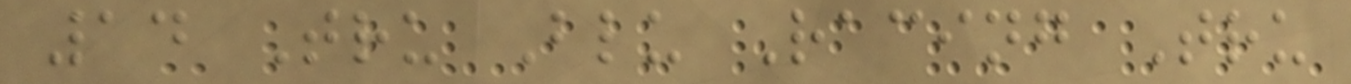14 Tru Blu Racing Tru
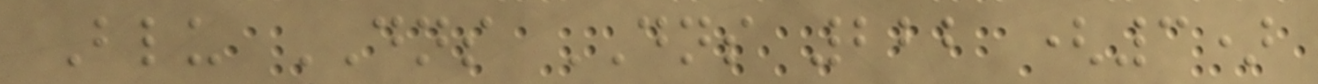Blu DNS DNS 222 (3)
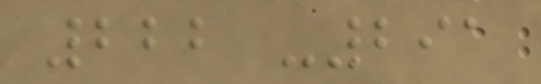222 -291
